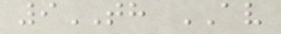9TH AV
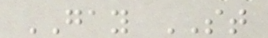GAY ST
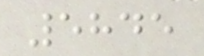5845
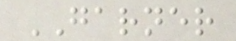GARNER
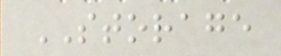STORAGE
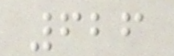626
